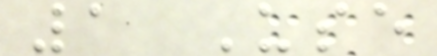1 Use
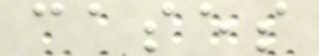cases
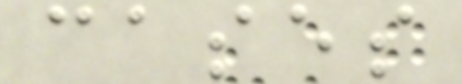cases
